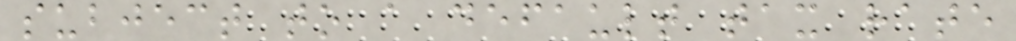subject to a default tax rate
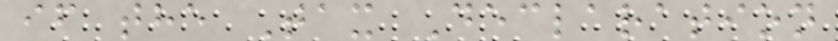if the Tax Declaration
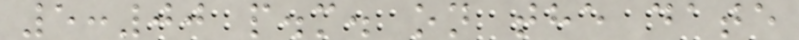5:00 p.m. on the date
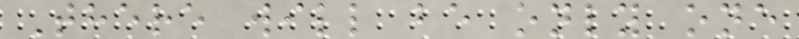There will be only one
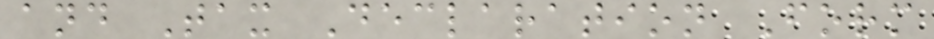and Tax Declaration Form
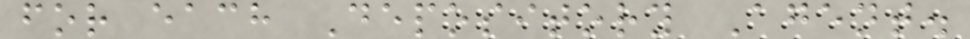for each Depository Agent.
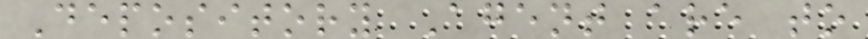Depository Agent are to
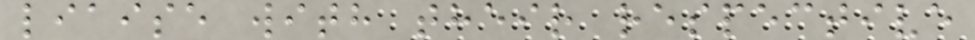liaise with their respective
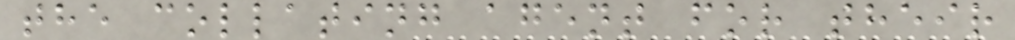the collating agent for their
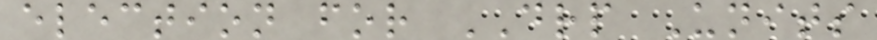election for DRP Units
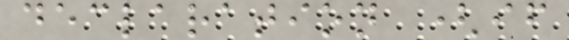declaration (if
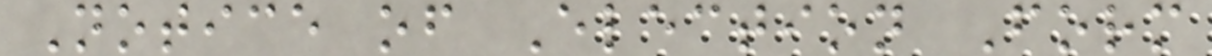Notice of Election Form
